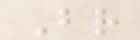Br
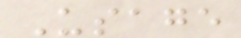Usage
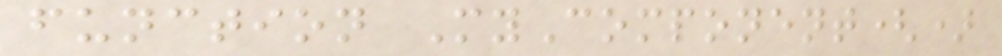function MyComponent()
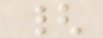{
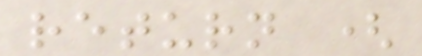return (
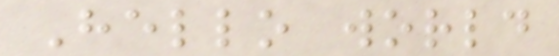Hello world
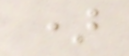)
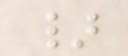}
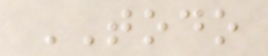TODO
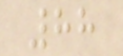88
